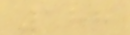188
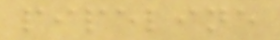pipeline
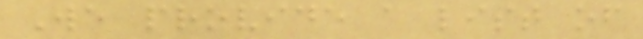We provide a list of
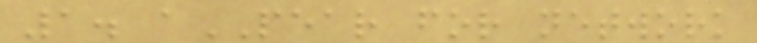1. aPEAR for network
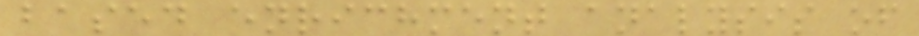based enrichment analysis of
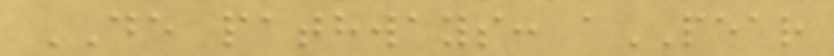DE pathways: aPEAR
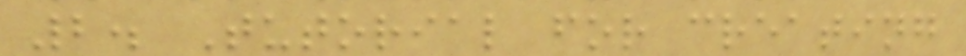2. Tutorial for creating
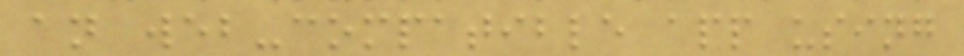an web-compatible app using
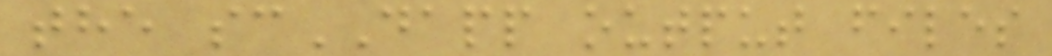the scDAPP output files
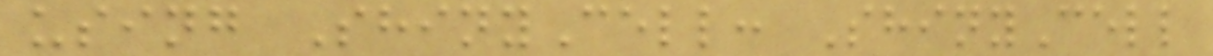using ShinyCell: ShinyCell
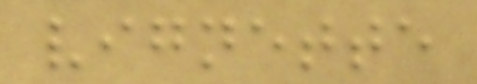vignette
